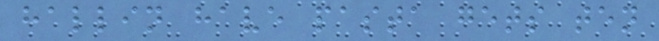hallin have pasta gets ten
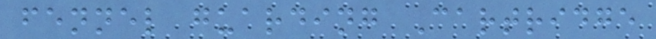fennel guarding Cartridge
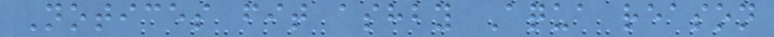Notices fit ashby Aqua reason
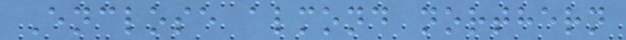Enclose almond northern
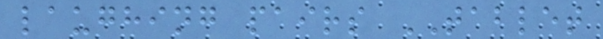laughing pairs TABLET
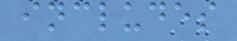includes
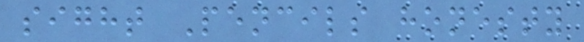sight Pencils honesty
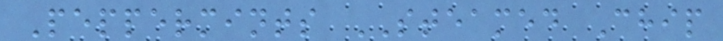Peppermints STEAMED Chip
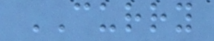CURRY
